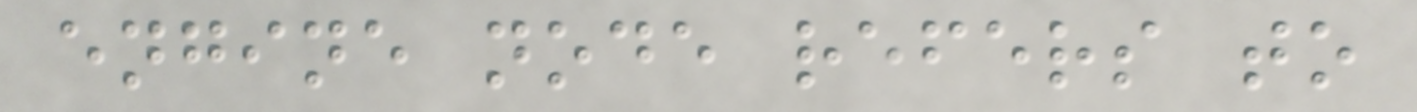engine node refers to
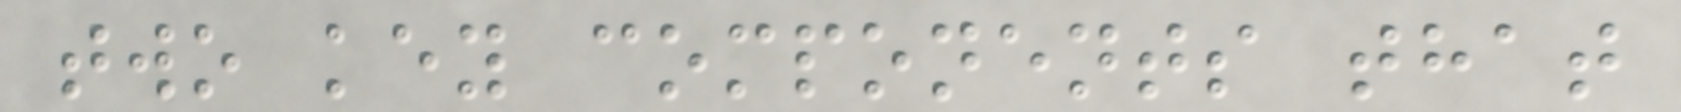two key components that
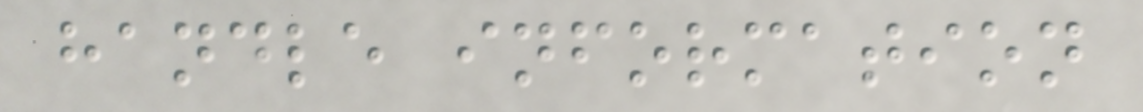handle information
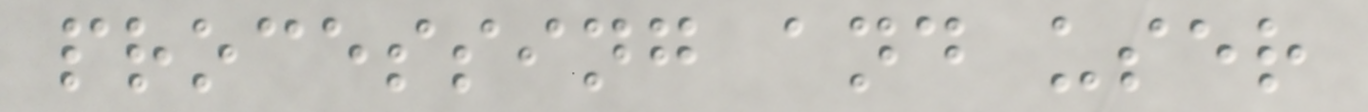processing and user
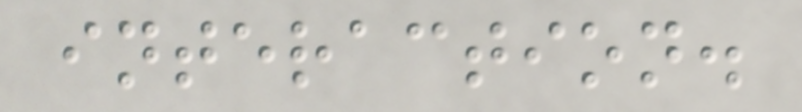interaction.
